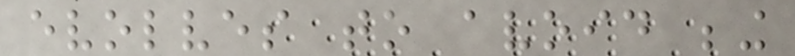evolves to avoid being
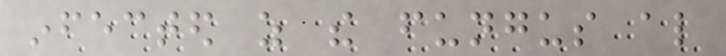infected as the fungus also
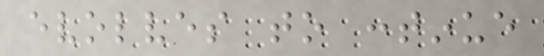evolves to continue
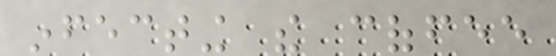infecting the coffee
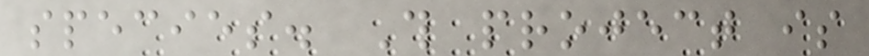species. This project is
